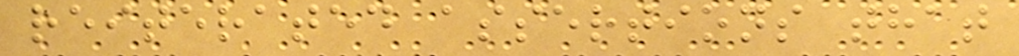reiterated assertions that
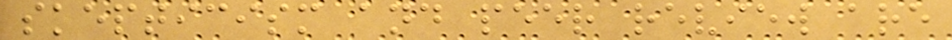skepticism and peer review are
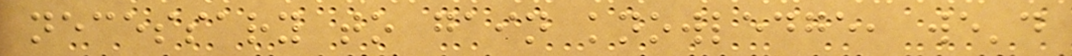necessary to gain knowledge, we'd
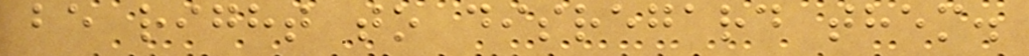be right to disregard them.
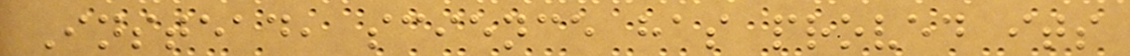Instead, science has proved its
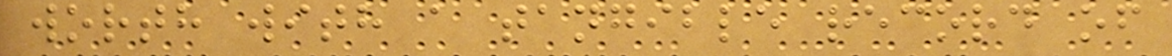worth with a tangible record of
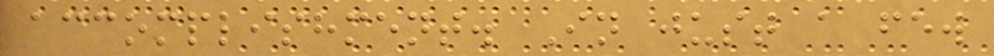accomplishment. In just a few
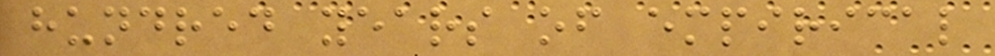hundred years of empirical
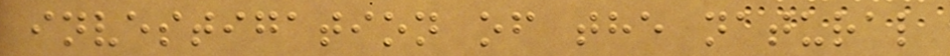investigation of the natural
